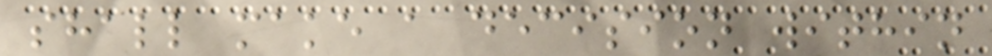shall make a decision within
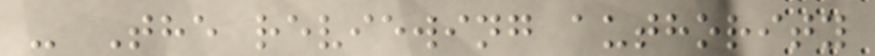- The reviewing authority
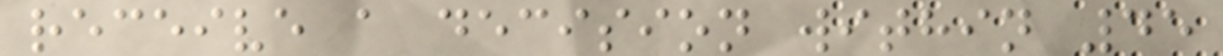receive a decision within 45
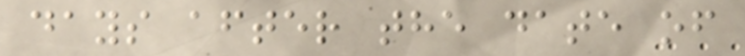days after the date of
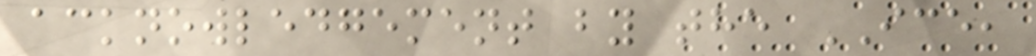acknowledgement by the ICE,
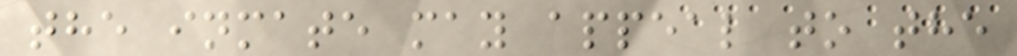the inmate may appeal to the
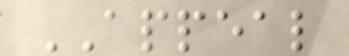APPEAL
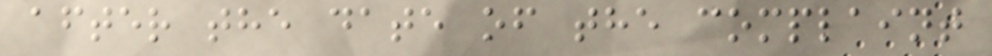after the date of the complaint
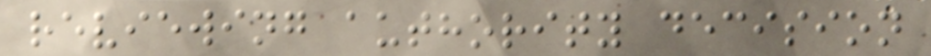reviewing authority decision
